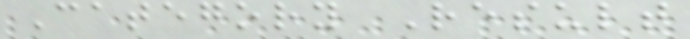Category Result
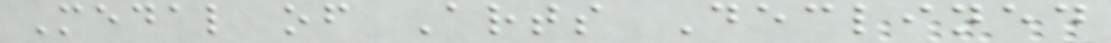Medal of Arts Declined
